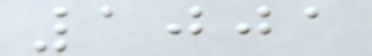1001
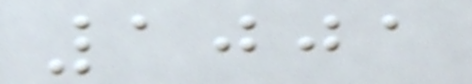1001
